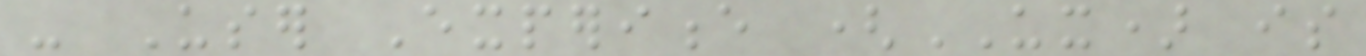- User Experience (UX) is
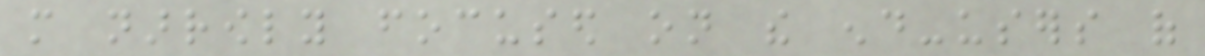more narrowly focused on the end-users of
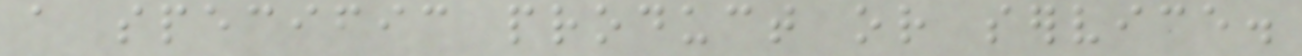a specific product or service.
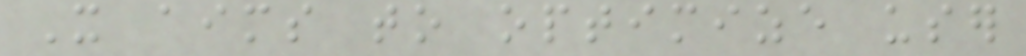It aims to optimize user
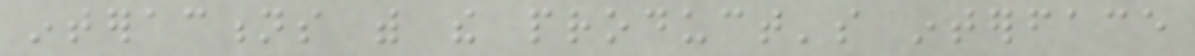interactions with the product's interface
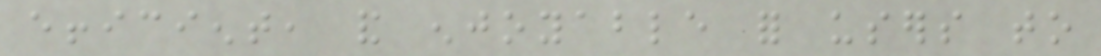efficient, and enjoyable for users to
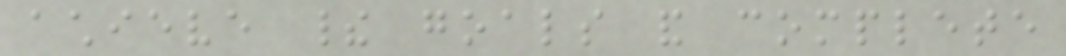achieve their goals and complete
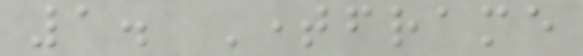1. Timeframe
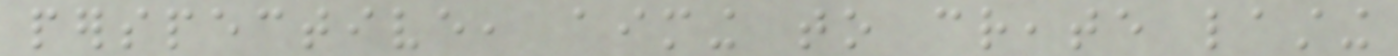perspective, aiming to create lasting
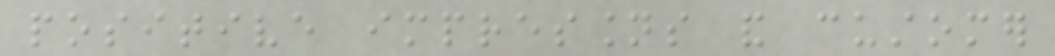positive impressions and customer
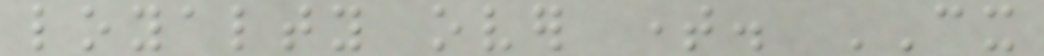loyalty over time. CX
